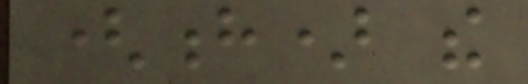(h) the
